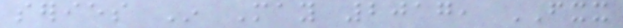series In May 2017, FXX
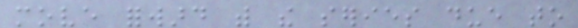move forward with the series due to
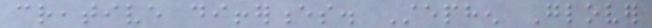creative differences. Stephen Glover
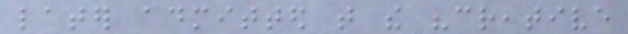later admitted that the "creative
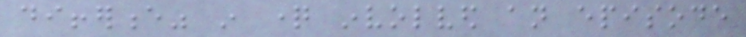difference" in question involved an episode
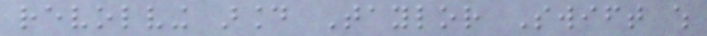revolving around Taylor Swift which
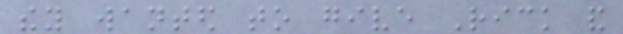they wanted to give Rick and
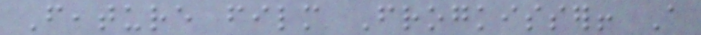Feature film Frogkisser! A
